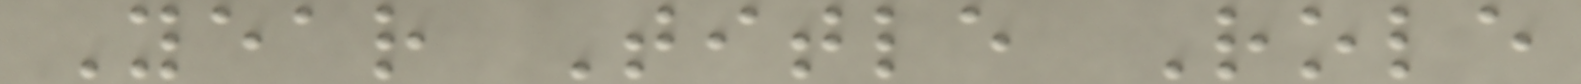Year Title Role
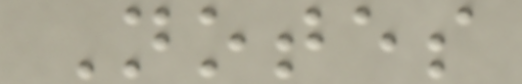Notes
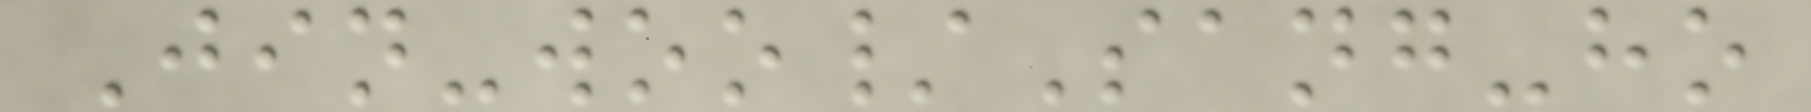Jin-woo/Sang-ho
